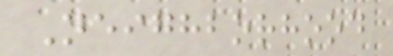Neighborhood
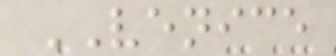VENICE
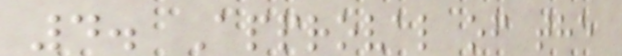4. Approval of the
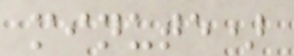minute)
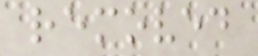removed
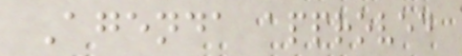Agenda approved
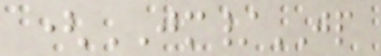(JM/JP
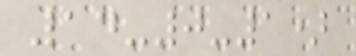14-0-1)
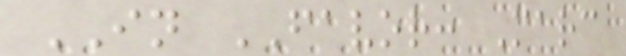IN FAVOR: Marc
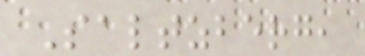Saltzberg,
